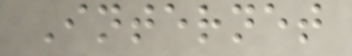Internet
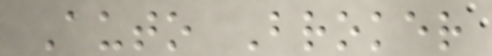Auto Broker
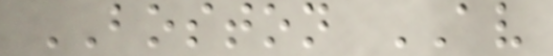BOSTON AV
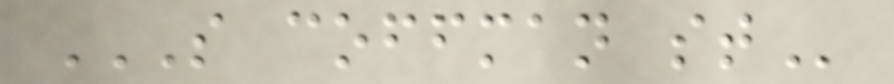S COFFMAN ST
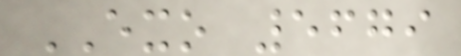EXO 5679
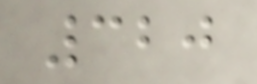320
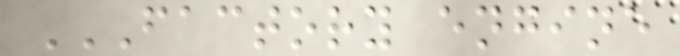FACTORY ENGINE
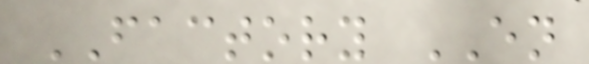FACTORY EN
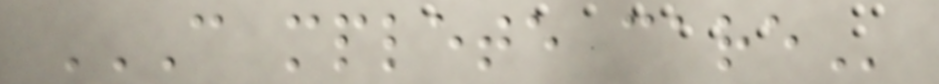C MPLETE CARE
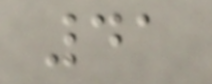41
